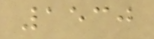1530
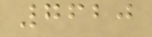7620
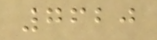7620
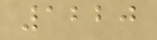1220
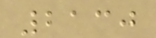2130
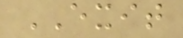EXIT
